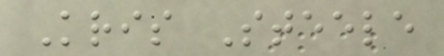Kris Steele
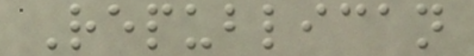Republican
